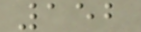152
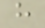h
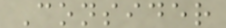Consider
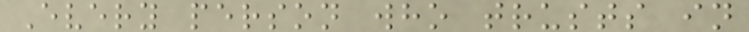Every person who trusts in
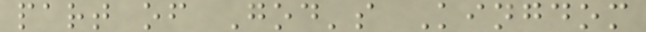part of God's Kingdom
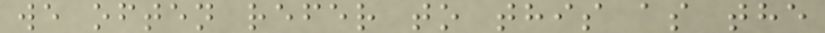we often refer to this as the
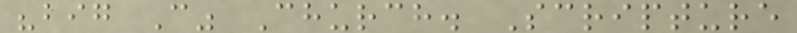"big C" Church. Scripture
